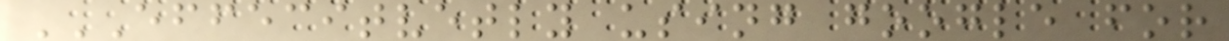EFFECITVETLY USING GOOGLE FOR
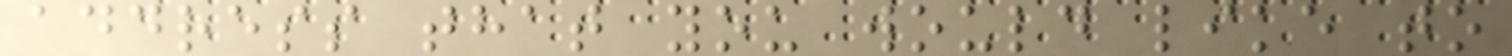address that you would like to
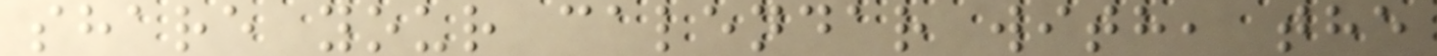share your calendar with, the
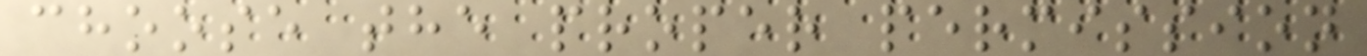choose the proper permission
